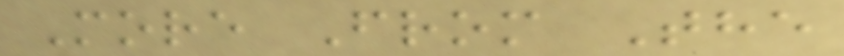More From The
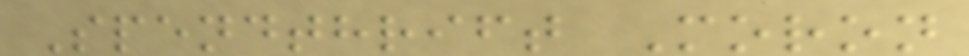Spendthrift Moron
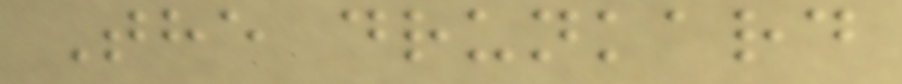The drunkard
